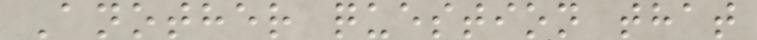Another question that
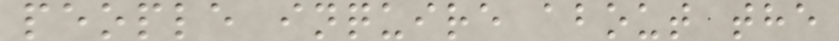people inquire about the
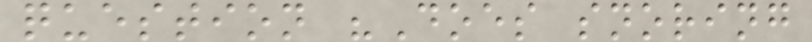question "Does snoring
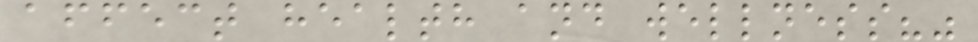affect health and wellness?"
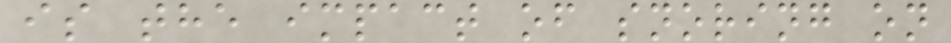is the impact of snoring on
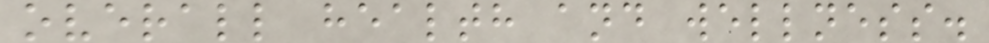overall health and wellness.
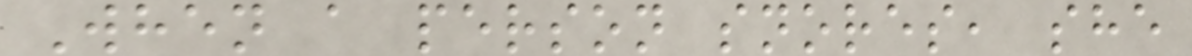When a person snores, she
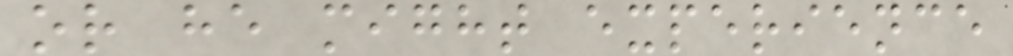or he might experience
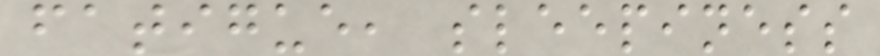fatigue, sleepiness
